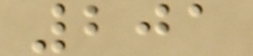201
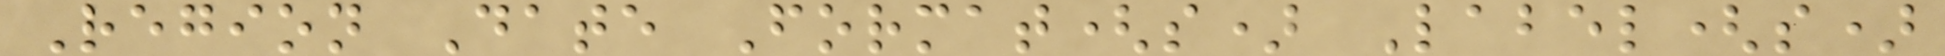Region Date Format(s) Label(s)
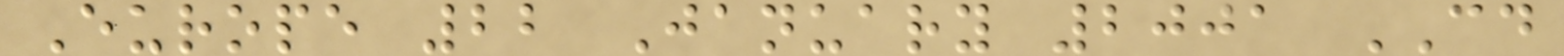Europe 22 January 2001 CD
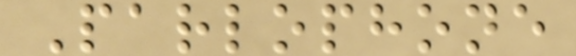Parlophone
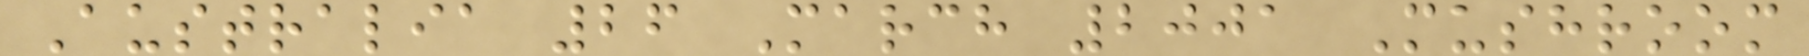Australia 26 March 2001 Mushroom
